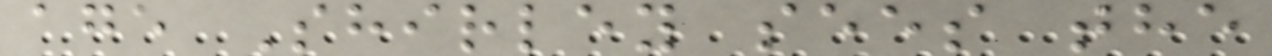age Shirley sees the
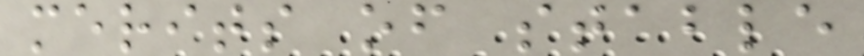merits of stable
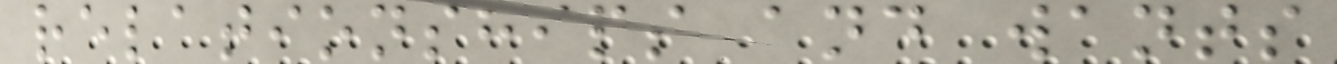relationships and wants
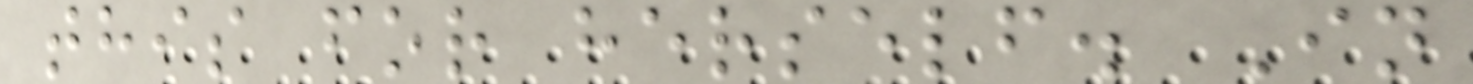this for herself. In
